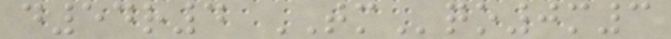d54r4 TMqo0m3
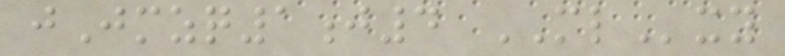jJmzq1j4 MLxy
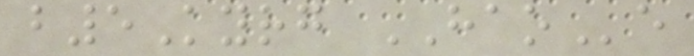b5Kyrg HAOe
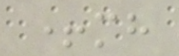+mh
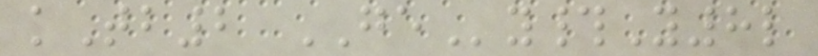kTb2 GEy#Y8l
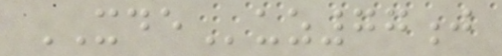XDEuz77j
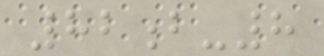82b-8
